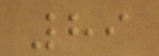89
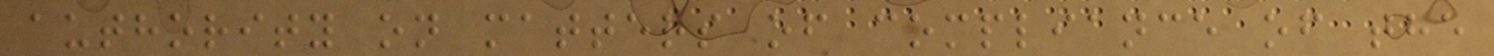authority on matters of compliance of the
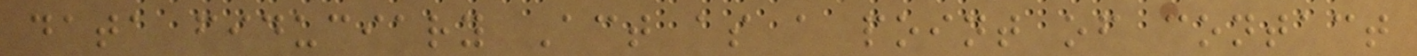data fiduciary Act as a point of contact
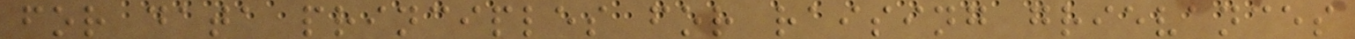for data principles for raising grievances
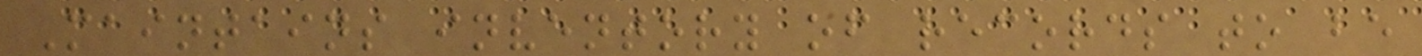Maintains inventory of records to be
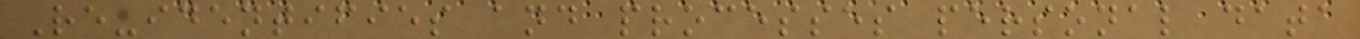Re-identifies and processes personal data
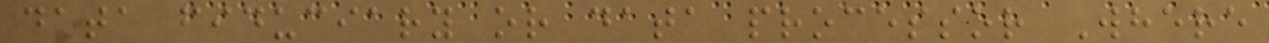data fiduciary or data processor Where
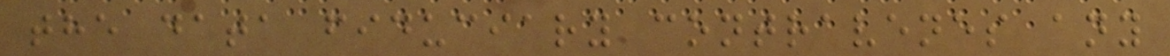the data fiduciary contravenes any
